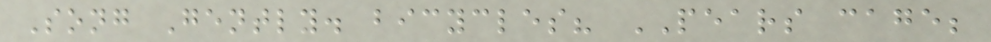Song Gently. bicycles? PEARS cage;
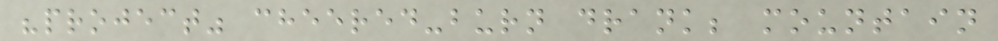"project" cheered-burn drank; mountain
